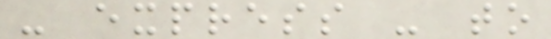- express - to
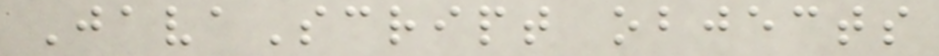JavaScript objects
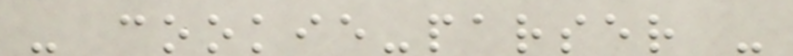- cookie-parser -
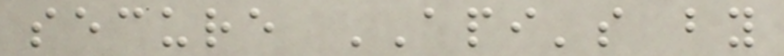secure API's by
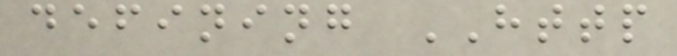defining HTTP
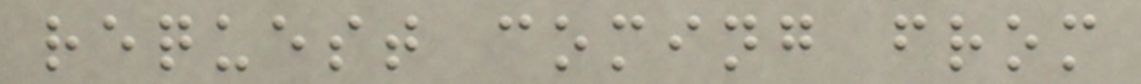request coming from
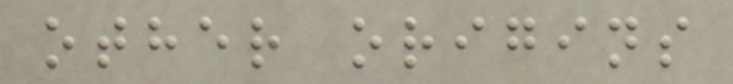other origins
